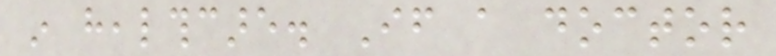in healthcare. If a doctor
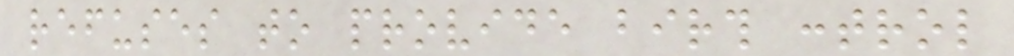refuses to provide birth control
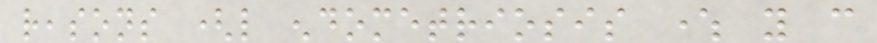reasons (like endometriosis where you can
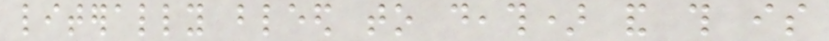literally bleed to death) and this is
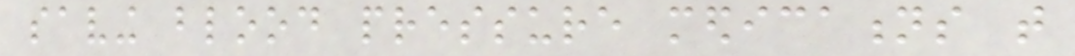saving blood pressure medications that
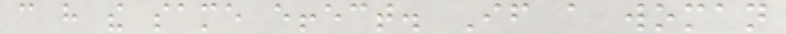can have the same effect. If a woman
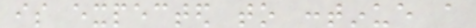is expected to continue a
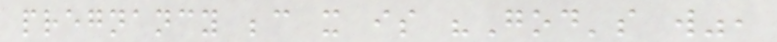pregnancy because it is "God's will",
